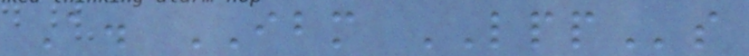A. IBM LPPs
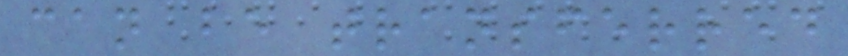can be transferred
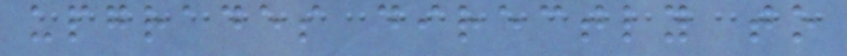upgrades directly to
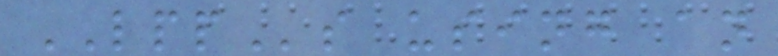LPPs using an
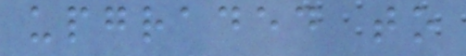upgraded to
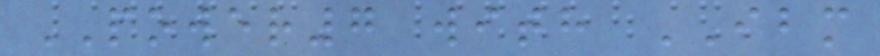POWER7 with IBM
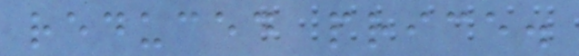reduced price.
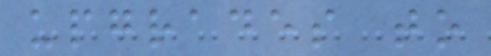upgrades to
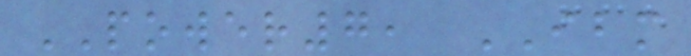POWER7, IBM
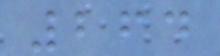264
